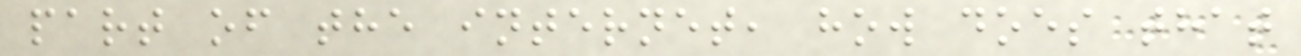part of the internet, how does that
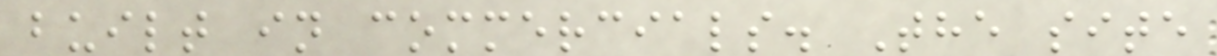built in commercials. The site
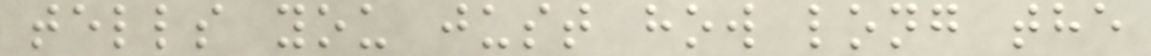tells you just how long the
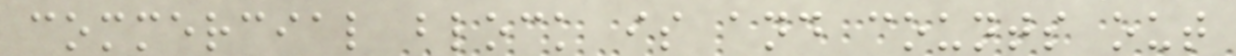commercial block is and counts out
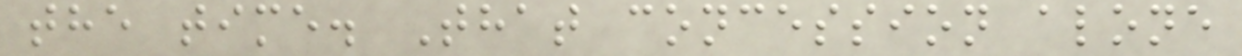the time. That concession alone
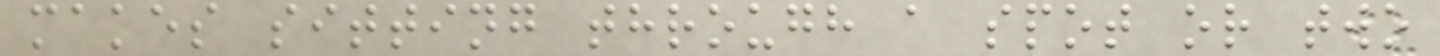makes sitting through a spot or two
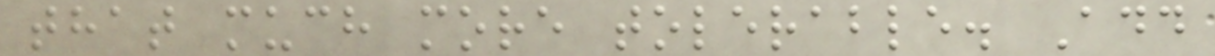that much more tolerable. Add
